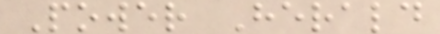Power Herald
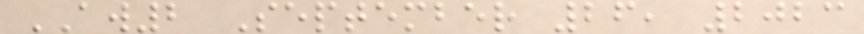AW2 September 26, 2023
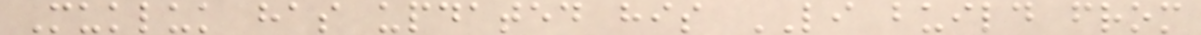Mukluk has updated his LI build from
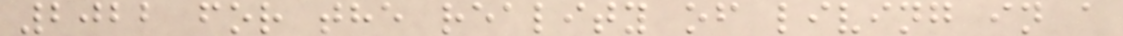2022 for the reality of living in a
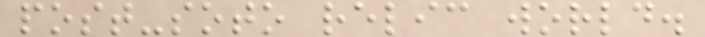post-soto relic world.
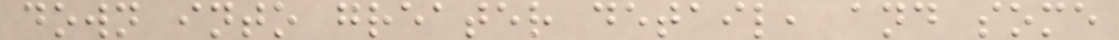down into greater detail, and some
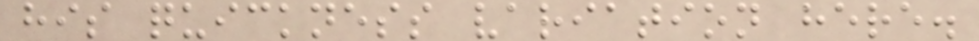his quickness variation here.
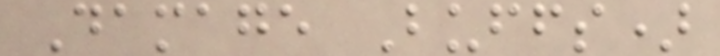Damage Buffs)
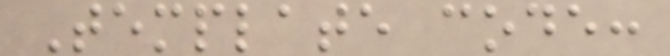Template code:
